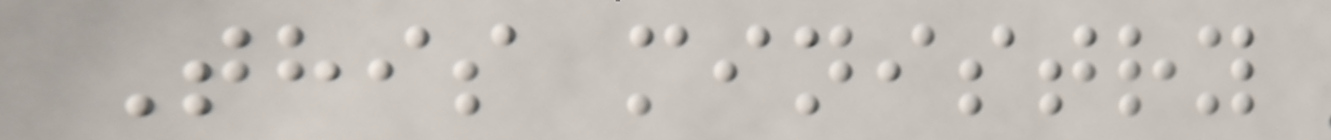This ministry
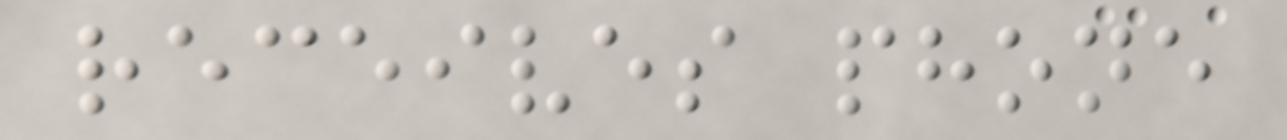receives phone
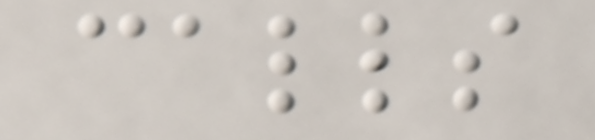calls
